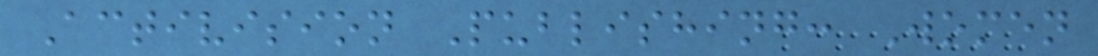Activision Publishing: Women
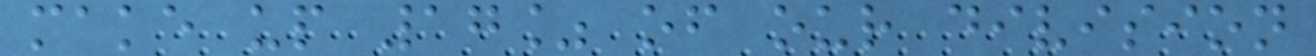make up 17% of our division
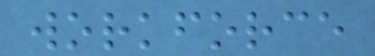workforce
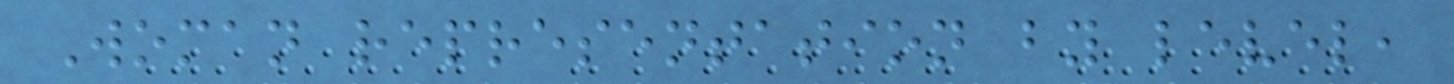Woman representation by level,
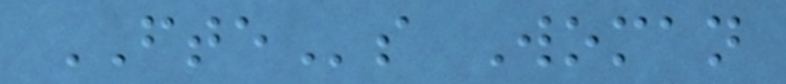FTEs Woman
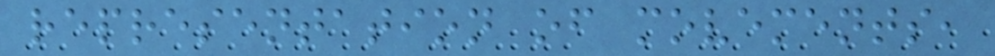representation of movements,
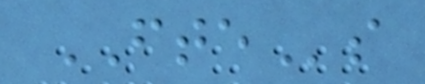FTEs
